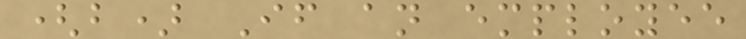(b) If an employee
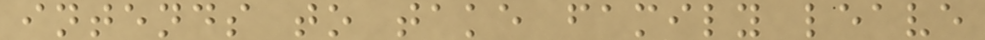intends to take family leave
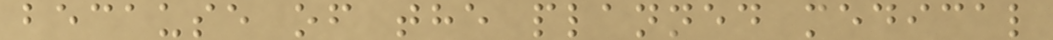because of the planned medical
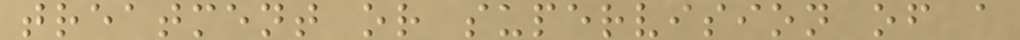treatment or supervision of a
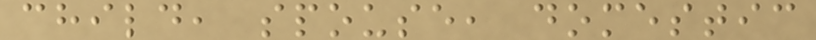child, spouse, domestic
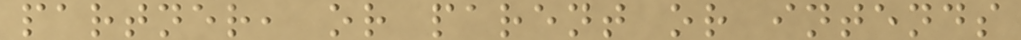partner, or parent or intends
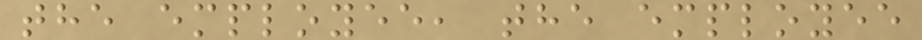the employee, the employee
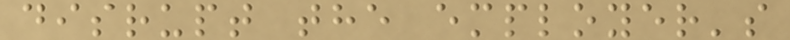disrupt the employer's
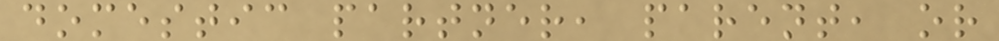domestic partner, parent, or
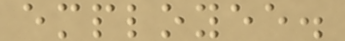employee.
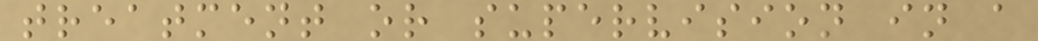treatment or supervision in a
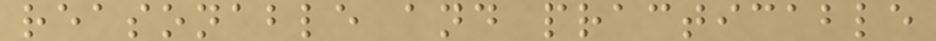reasonable and practicable
